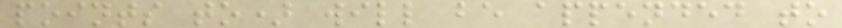points to) will be appended to
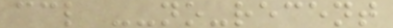ccl --no-recent
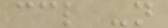ccl -n
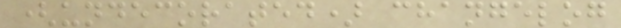(undecorated) changelog
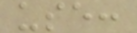use:
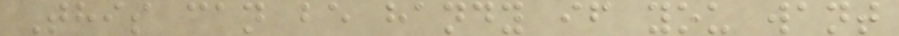This can be handy if you want
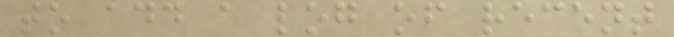to add a log of recent
